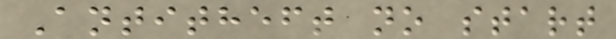Antitheft no start
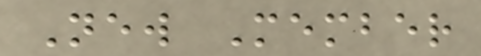New Member
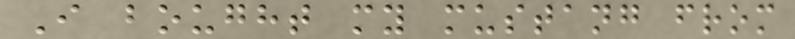I bought my mustang from
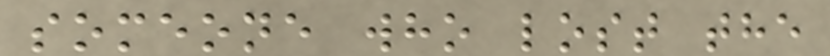someone who lost the
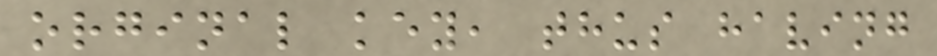orginal key, thus having
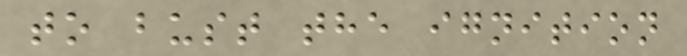to bust the ignition
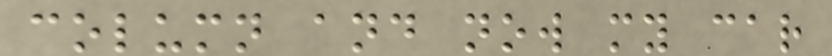column and now my car
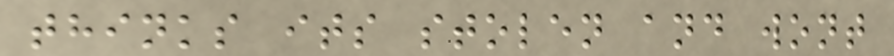thinks its stolen and wont
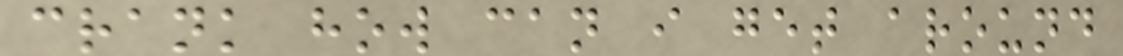crank how can i get around
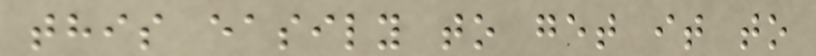this easily to get it to
